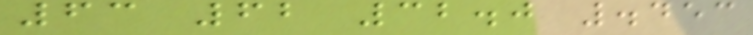63 62 32.0 .453
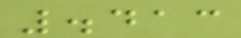.413
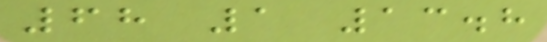68 1 13.8
